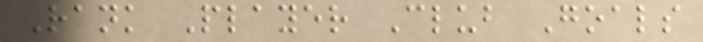Rank Player Club Goals
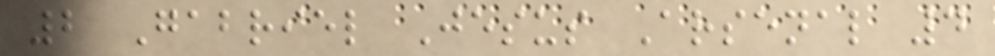2 Gabriel Jesus Arsenal 4
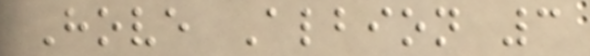Hove Albion 3
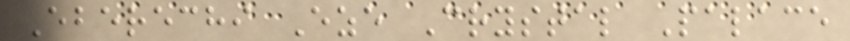Eberechi Eze Crystal Palace
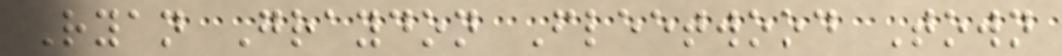Ryan Graydon Fleetwood Town
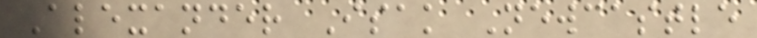Alexander Isak Newcastle
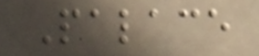Palace
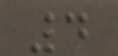4
